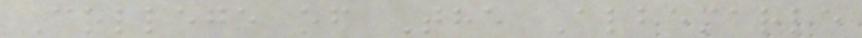College of The Albemarle
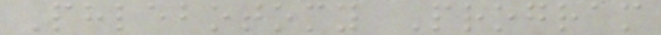Phlebotomy Program
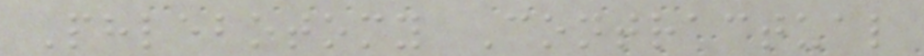Phlebotomy Contractual
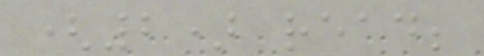(2) read;
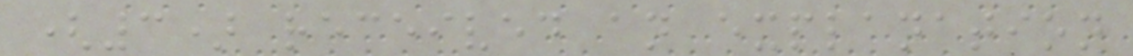(3) received an explanation
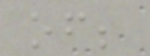of;
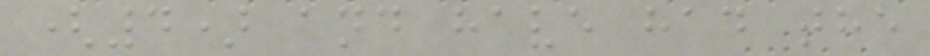(4) and have had the
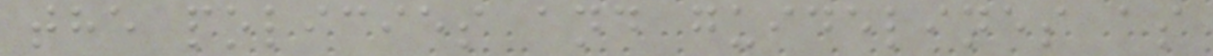the policies and guidelines as
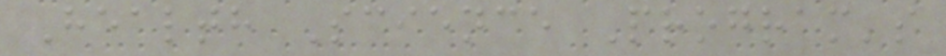Health Science Program's
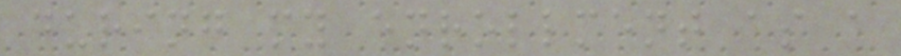during my enrollment as a
